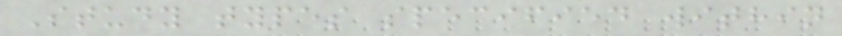Study types specified within
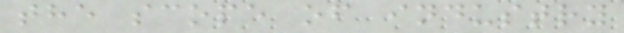the scope of industry
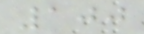100
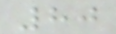80
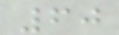60
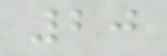20
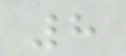8
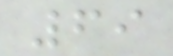69
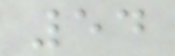54
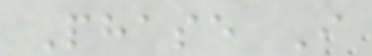Phase I
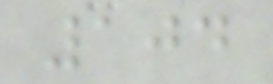104
